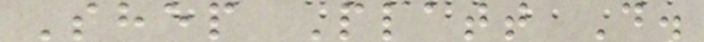Shep Platt D.
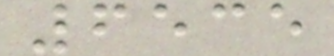6535
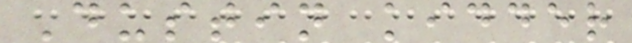Dustin kidder
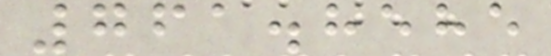761.8585
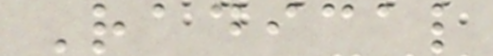Radical
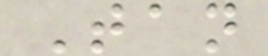Tan
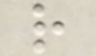r
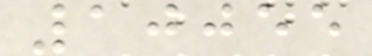10055
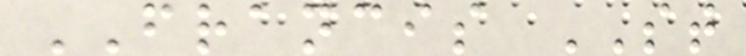FRANCIS ST
